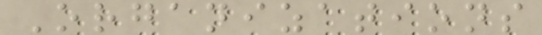Organizations
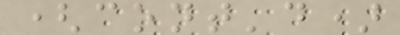(cont'd)
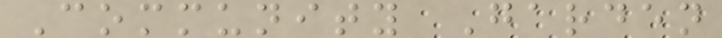Community Garden
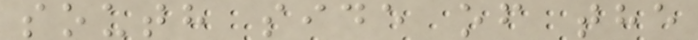south side of the
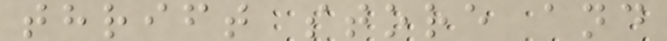thrift store and
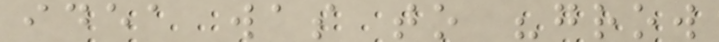idea was to "grow
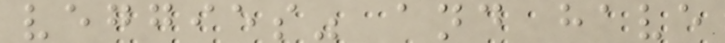veggies" and have
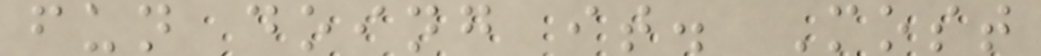fun doing it. Most
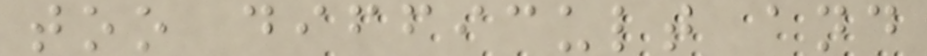too difficult and
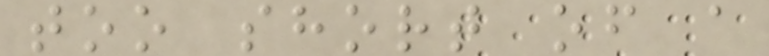too short of a
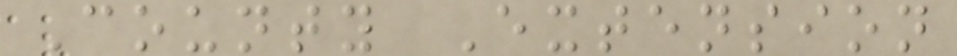County Extension
